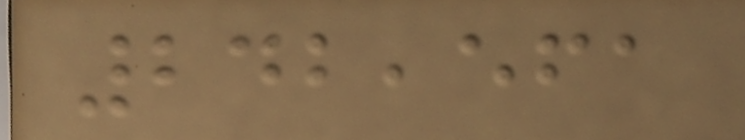242,561
